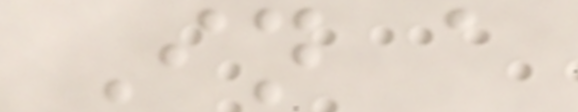In a
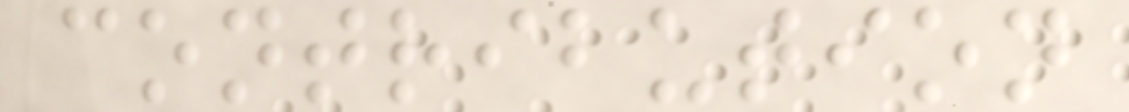contribution
